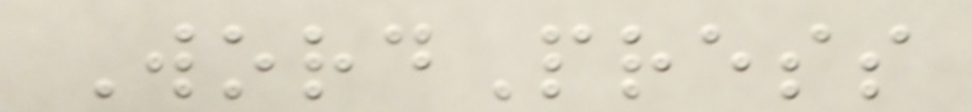WordPress
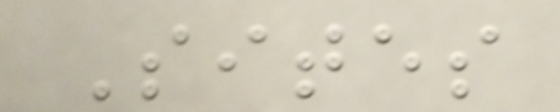Sites
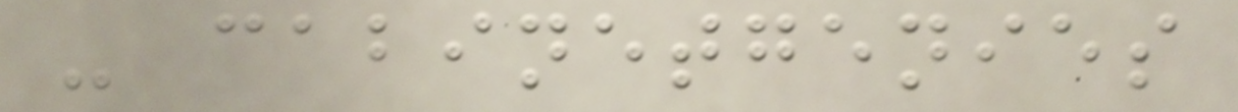- cabinetgenies
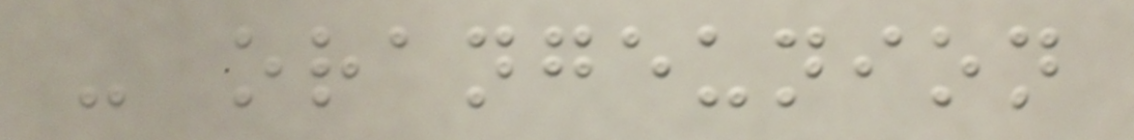- orangeunion
